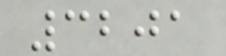3201
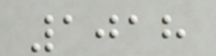1018
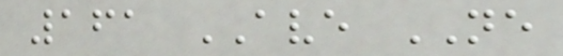161 AVE NE
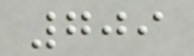709
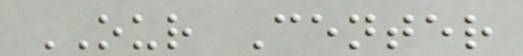OUR Center
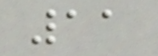11
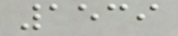1539
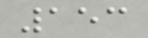153
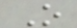O
